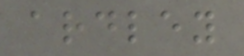ardley
